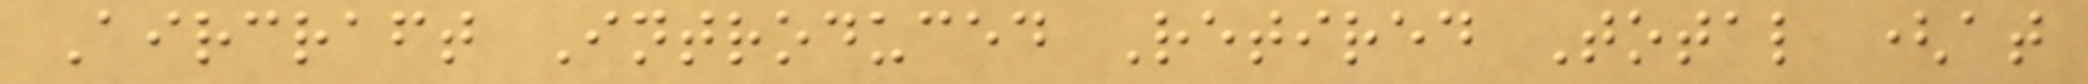Aircraft Introduced Retired Total (at
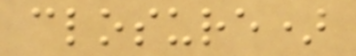closure)
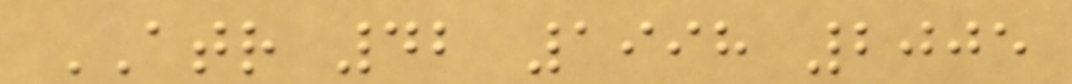ATR 42 1998 2005
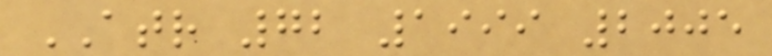ATR 72 1999 2005
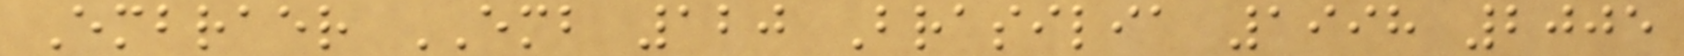Embraer EMB 120 Brasilia 1998 2005
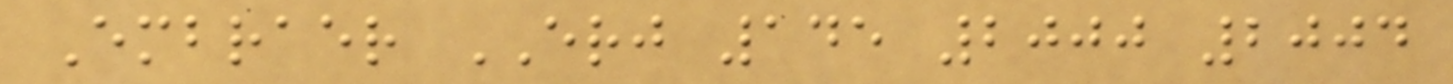Embraer ERJ 145 2000 2004
